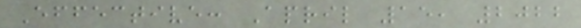Effective: April 15, 2022
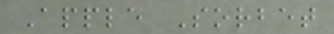Apple Sorbet
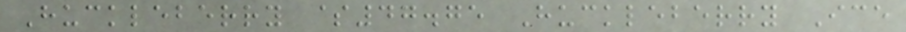Huckleberry $47.75 Huckleberry Ice
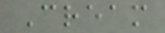Cream
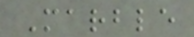Marble
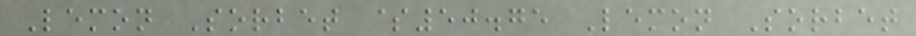Lemon Sorbet $50.75 Lemon Sorbet
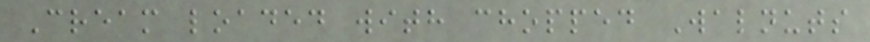Cream loaded with chopped Walnuts
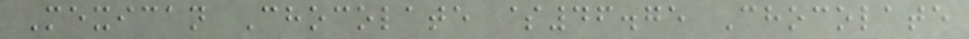Mexican Chocolate $46.75 Chocolate
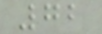72
